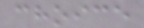choice
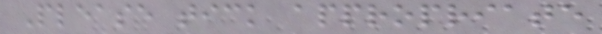Please tick appropriate
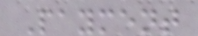Payment
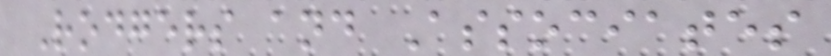Rodgers and Associates
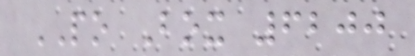PO Box 6200
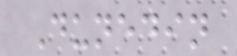Dunedin
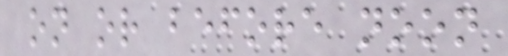on or before noon
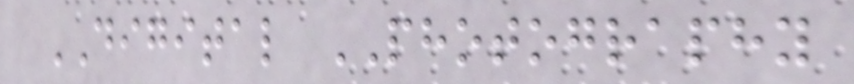DIGITAL PHOTOGRAPHY
